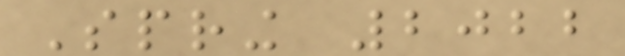Spring 2022
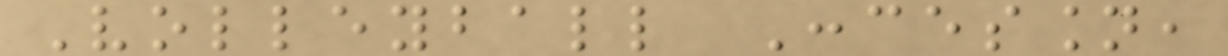Volleyball Concession,
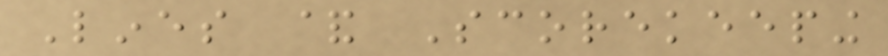Lines & Scorekeeping
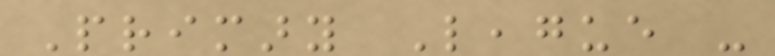Primary League -
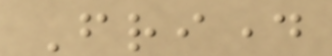Friday
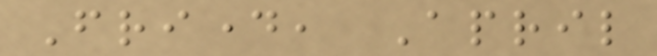Friday, April
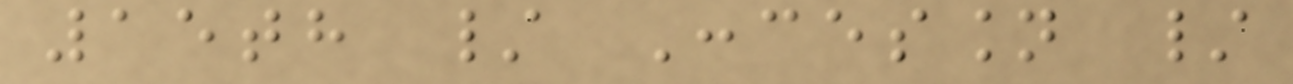15th / Concession /
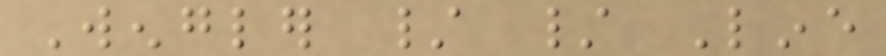Wengler / / Line
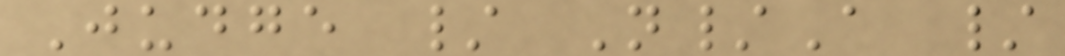Judge / N/A /
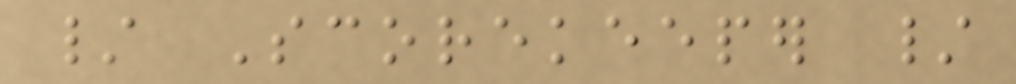/ Scorekeeper /
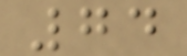74
